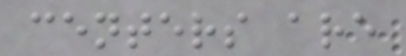centers are
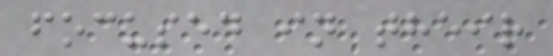focused in their
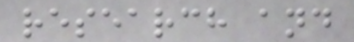research and
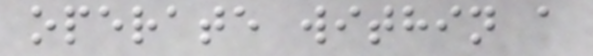operate within a
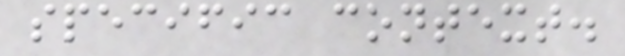specific context.
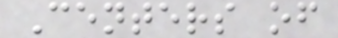Centers of
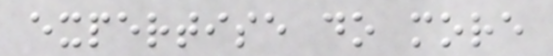expertise do more
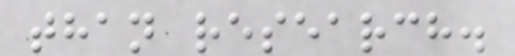than research.
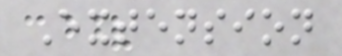Extension
